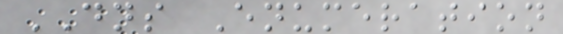DNS Enumeration
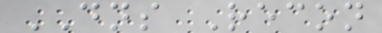DNS Recon
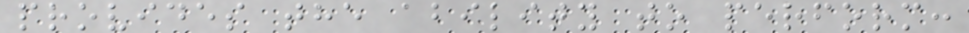provides the ability to perform:
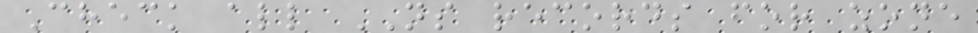Check all NS records for zone
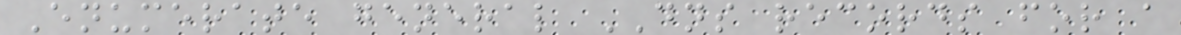Enumerate general DNS records for a
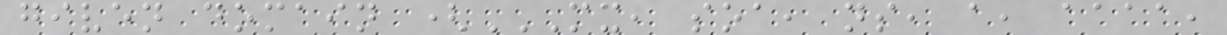given domain (MX, SOA, NS, A, AAAA,
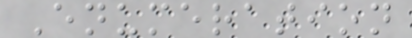Enumeration
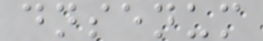dnsenum
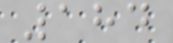184
